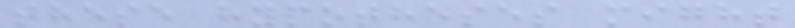these hypotheses might
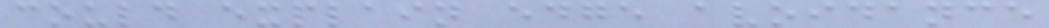could explain edge avoidance
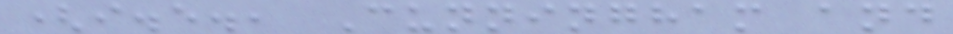(i.e., Cunningham and
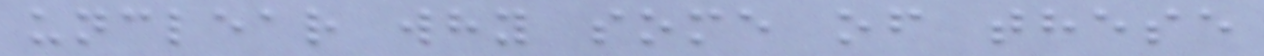unclear why some of these
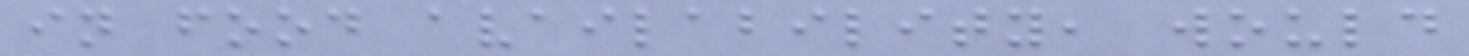in food availability, would
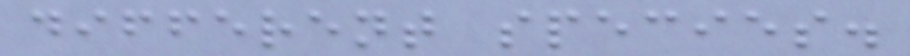different species.
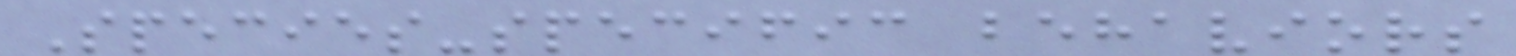Species-specific behaviors
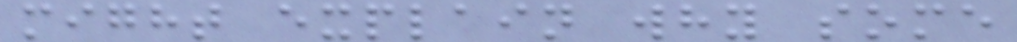might explain why some
